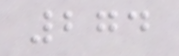274
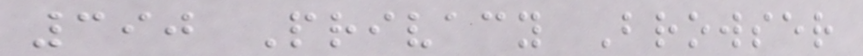390 Privacy Browser
